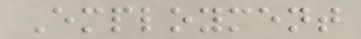Employment
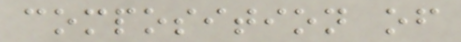composition of
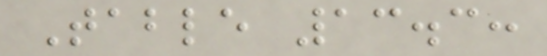Table 13.3:
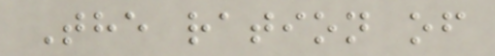The ration of
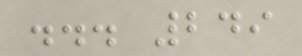... 249
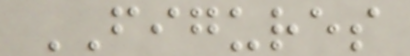FIGURES
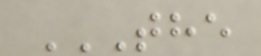THE
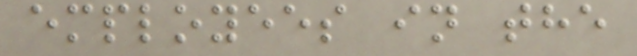employees in the
